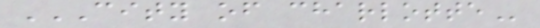CITY OF CHARLOTTE
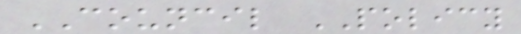COUNCIL POLICY
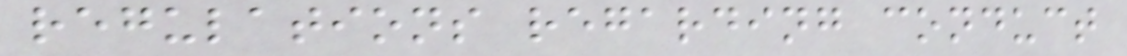regulations regarding conduct
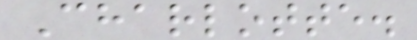Charlotte.
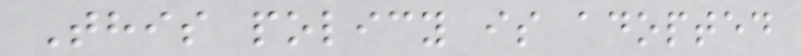This policy is adopted
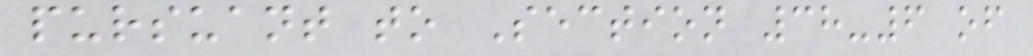pursuant to Section 38-6 of
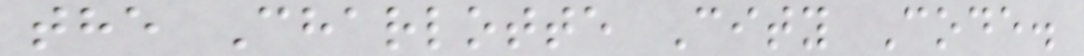the Charlotte City Code.
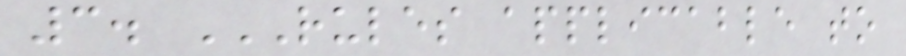3. RULES APPLICABLE TO
